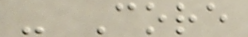- Core
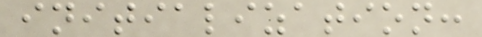initialization:
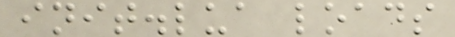init.lua loads
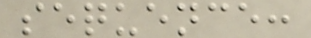sequence:
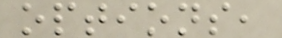options,
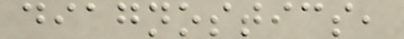diagnostics,
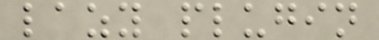lazy plugin
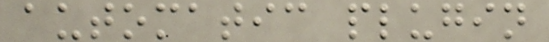automatic plugin
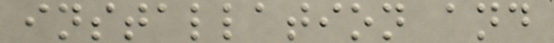installation and
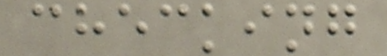checking
